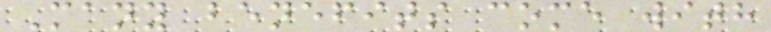Many benefits come with
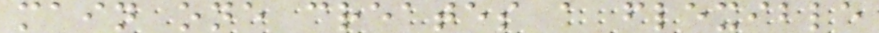main one creates a flexible
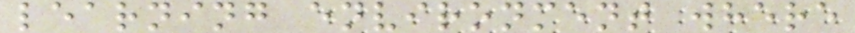learning environment where
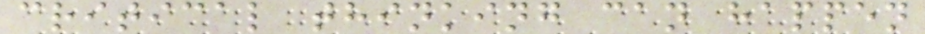critical thinking can happen
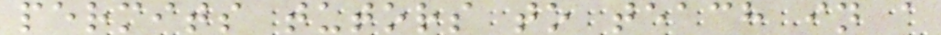permits tutors to teach in a
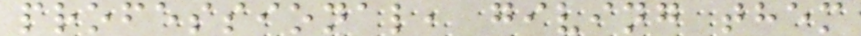professional, giving them
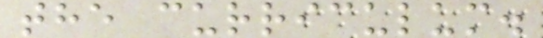the curriculum.
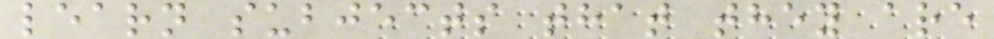learn subjects that they are
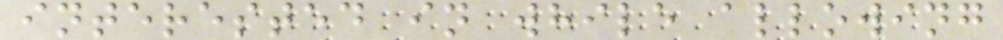interested in while allowing
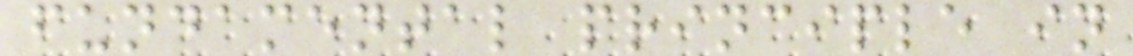fundamental principle in
